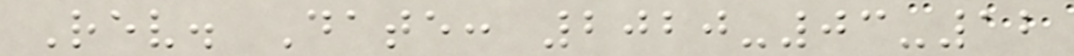Rev. Date: 2020-03-12
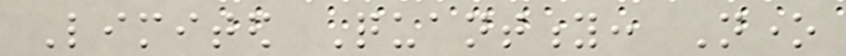Limited Quantity: None
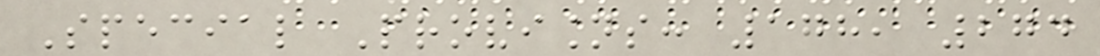Special Provisions: 178, 274
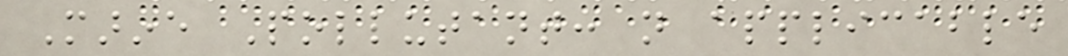Marine Pollutant: not applicable
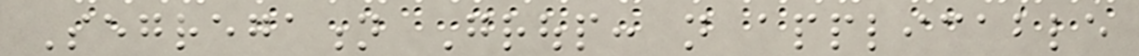Segregation Group: not applicable
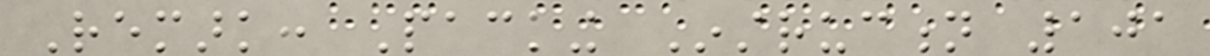Remark: Packing Instruction 101
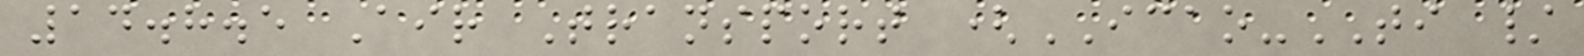14.8.5 Air Transport (ICAO-TI /
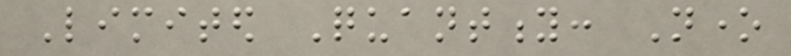Limited Quantity: None
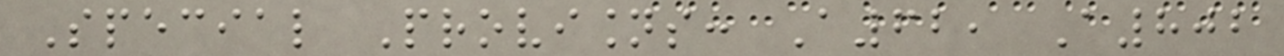Special Provisions: A62, A802
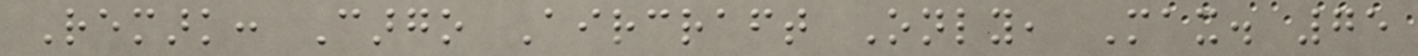Remark: Cargo Aircraft Only, Max. 75
